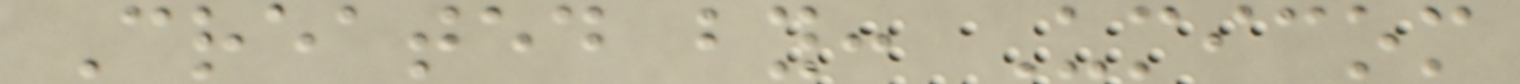Created by: Umicom
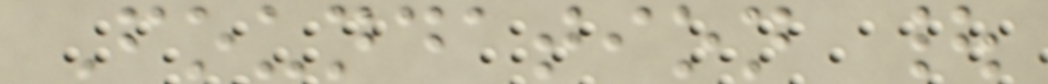Foundation |
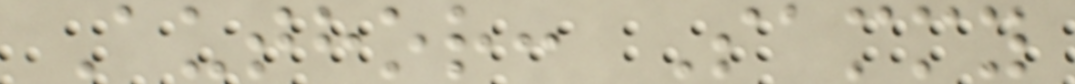Author: Sammy
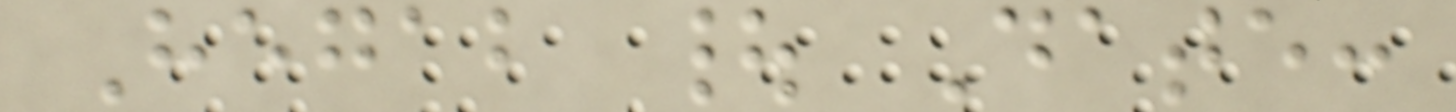Hegab | Date:
